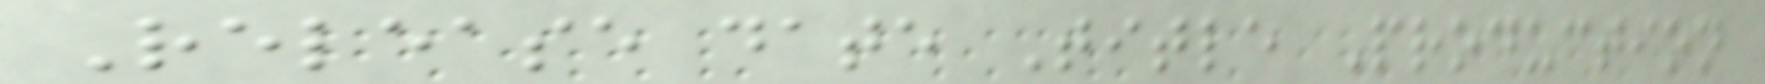Release date Title Production
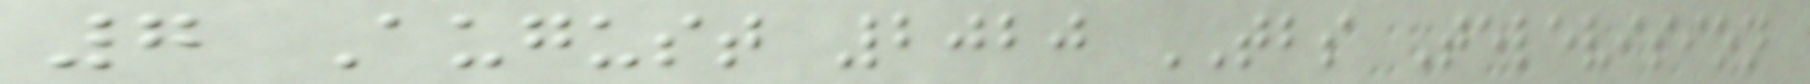7 August 2020 TBS Television
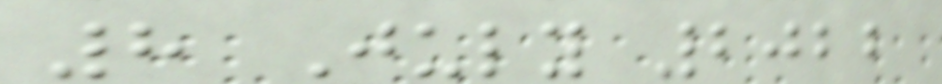8 July 2022
